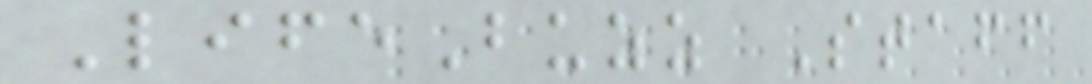LifeBuzz Staff
